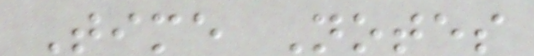Time Notes
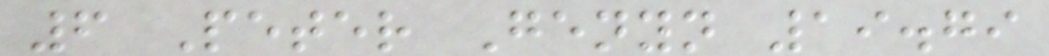6 Peter Genyn 19.79
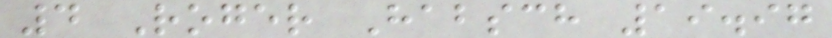4 Roger Habsch 19.97
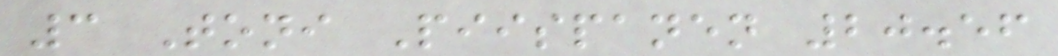3 Toni Piispanen 20.56
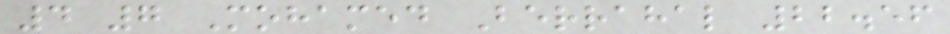4 7 Mohamed Berrahal 22.56
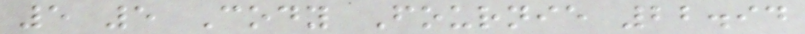5 5 Cody Fournie 22.94
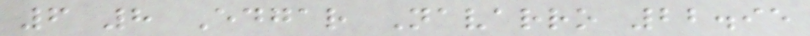6 8 Edgar Navarro 22.95
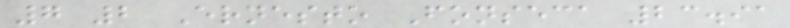7 2 Ernesto Fonseca 23.91
